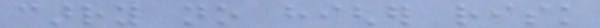carry no higher risk
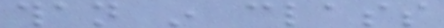than in class
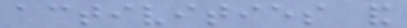activities and
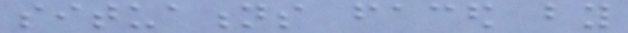situations faced by
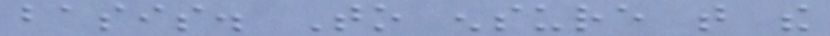basis. To ensure that the
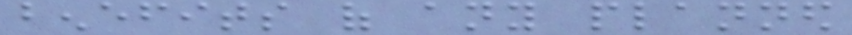benefits of any planned
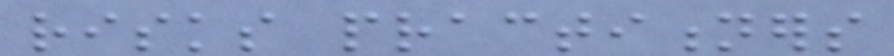risks practitioners
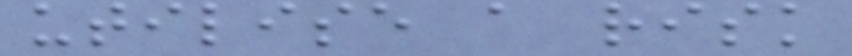utilise a risk
